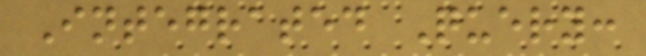Integrated Query:
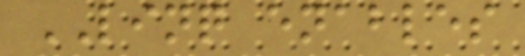LINQ enables
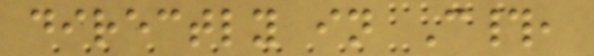directly in C#,
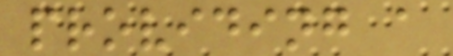providing a
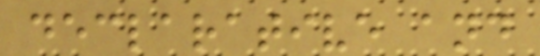declarative and
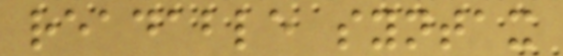readable syntax
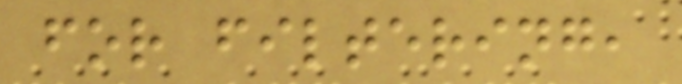for filtering,
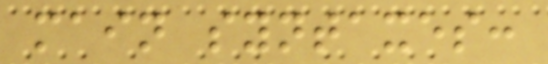main syntaxes:
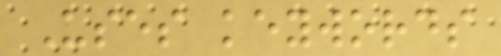Uses keywords
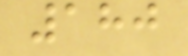180
